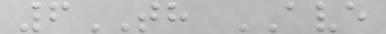6TH AVE
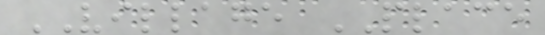VILLAGE PLACE
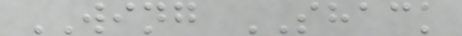WING SHACK
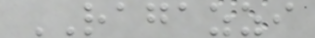RAGAZZI
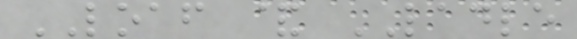LOAF & LADLE
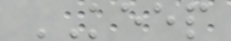KEEP
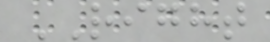RIGHT
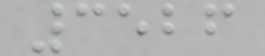3526
